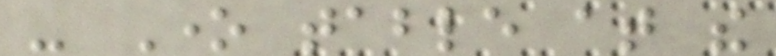- One table at the
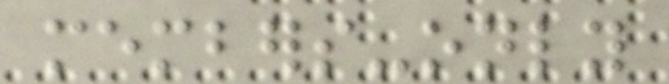members-only
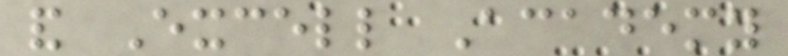and Excell Academy
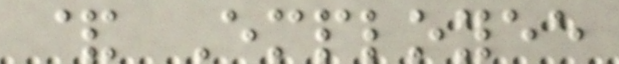& Employee
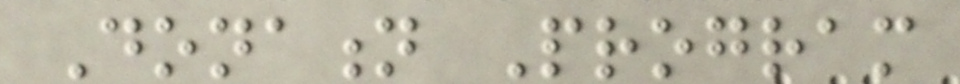Donation Program
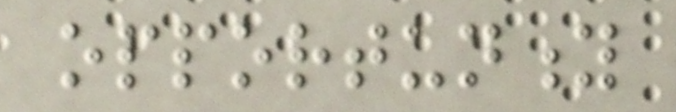opportunity
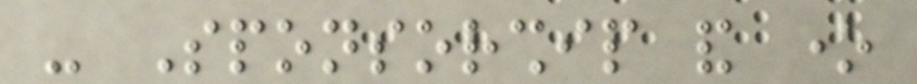- Sponsorship and one
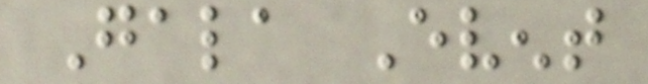Gala Event
